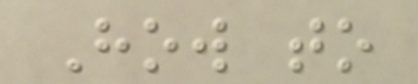How to
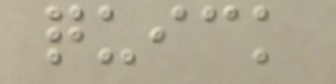quick
